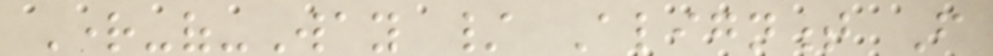Right-of-Way / Alignment From
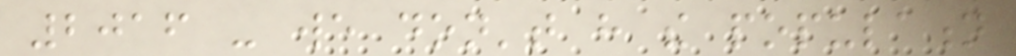2016 - we don't have the population
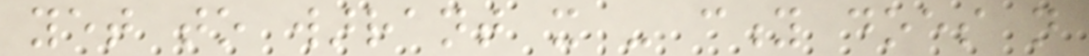yet to warrant it - city does not
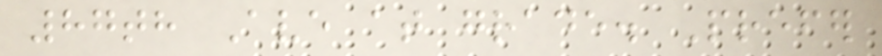87th Ave at grade. Prefer
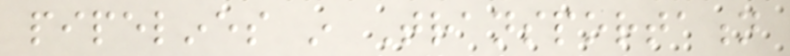pipelines in Transportation
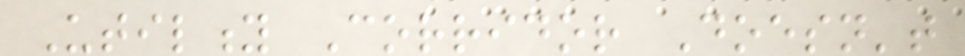Utility Corridor Doesn't
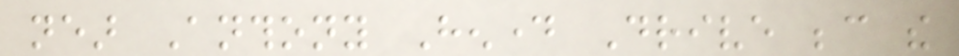near Anthony Henday Drive because the
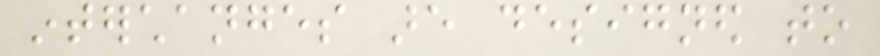interchanges are designed to
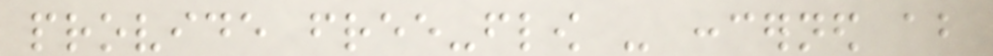provide free-flow - concerned about
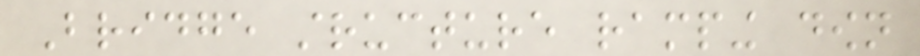Bridge structure ramping down
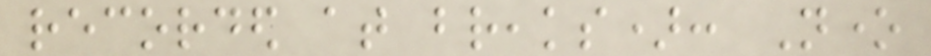recorded at breaks): None
